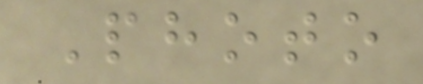Photo
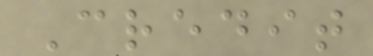Credit
